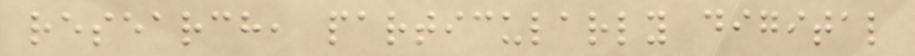research, particularly digital
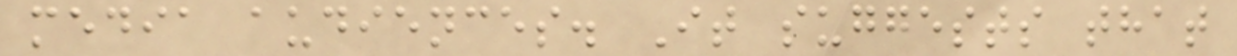media audiences. It suggests that
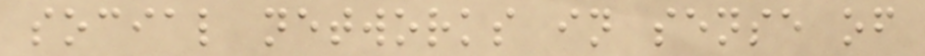social networks in sense of
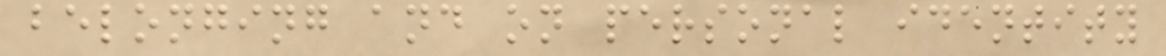belonging and on personal identity
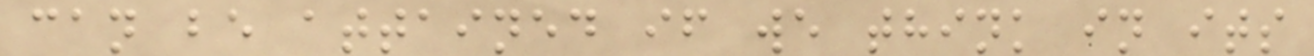can be attained if we think in its
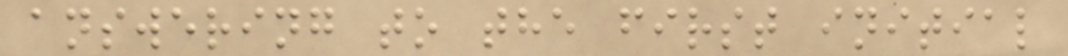answering to the first initial
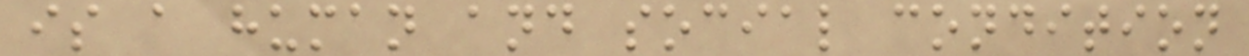is a human and social condition
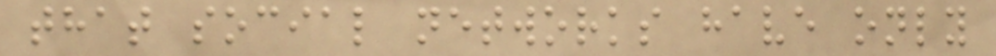that social networks have only
